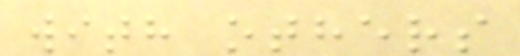with others
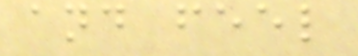and feel
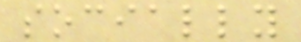socially
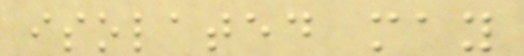isolated may
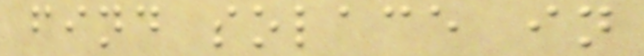find solace in
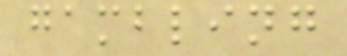gambling
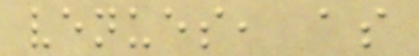venues, as
